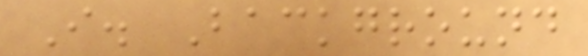I. Background
